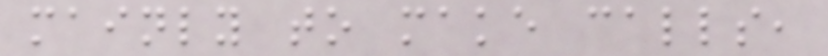mainly to make calls,
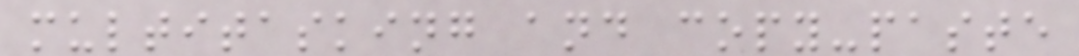multitasking and copy-paste
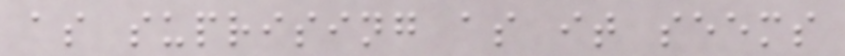as suprising as it seems
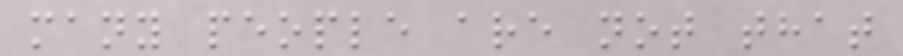many people are not that
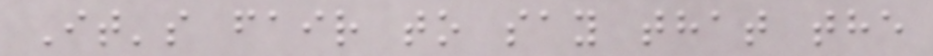It's fair to say that the
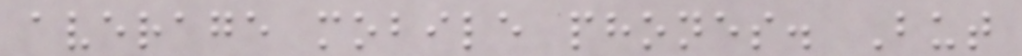average mobile phones. But
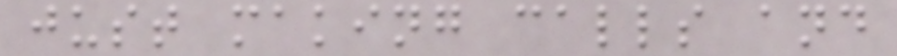just making calls and
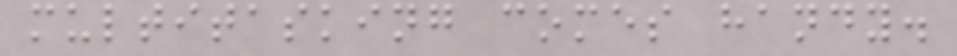multitasking comes handy.
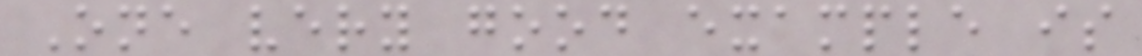One very good example is
